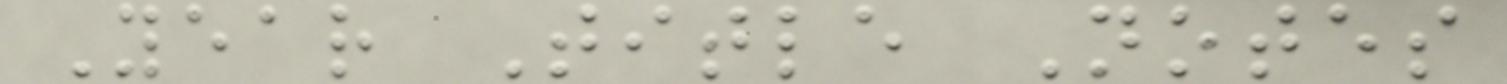Year Title Notes
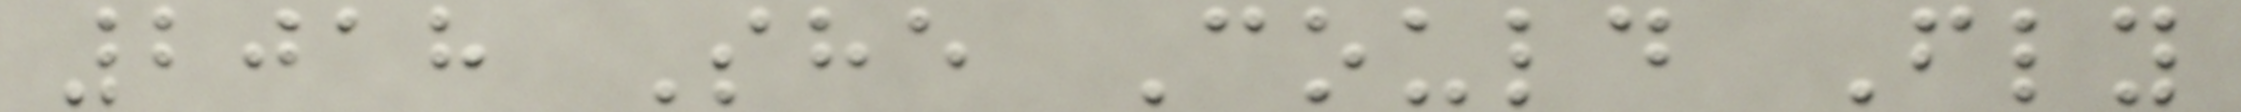2018 She Could Fly
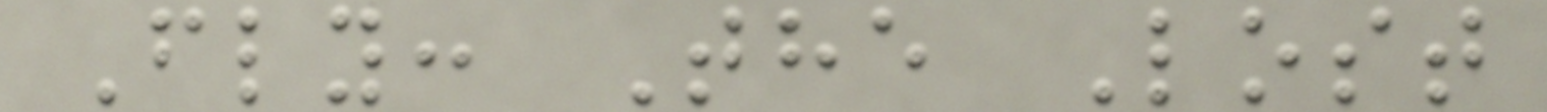Fly: The Lost
